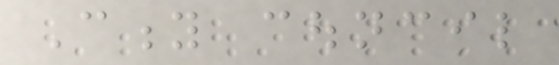City council
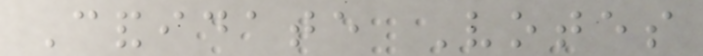Candidate Votes
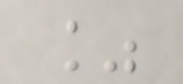%
